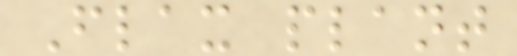Flax plant
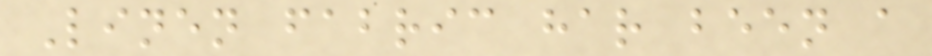Linen fabric har been a
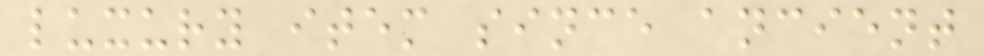luxury item since ancient
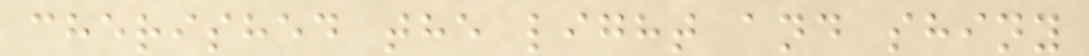cherished the light and shiny
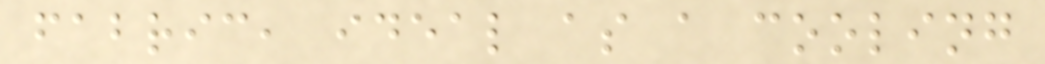fabric, ideal as a cooling
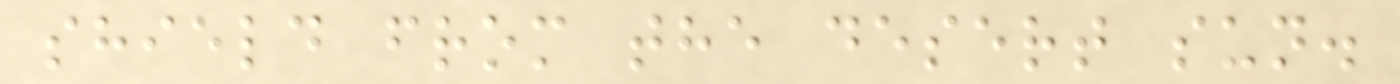shield from the desert sun.
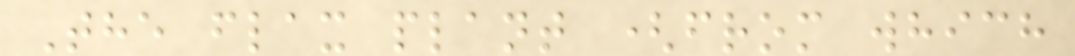The flax plant (from which
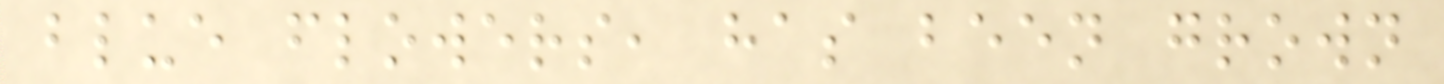blue flowers, has been grown
